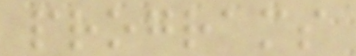programs
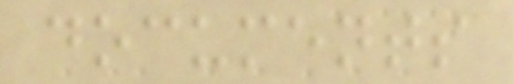documents
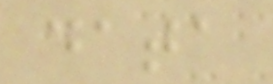data
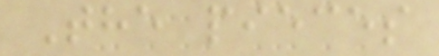The pieces
